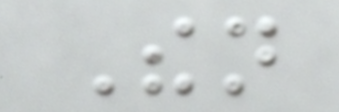Then
